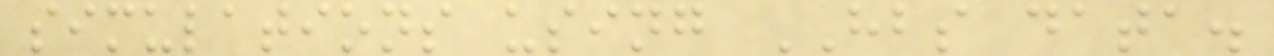simulations using HBS data.
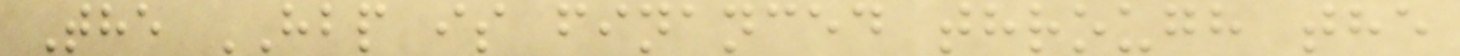The HBP is financed through the
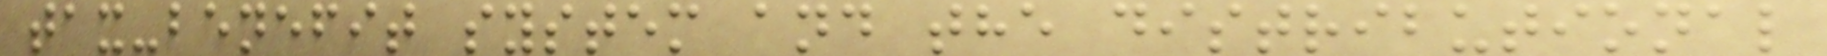tax-benefit system and the distributional
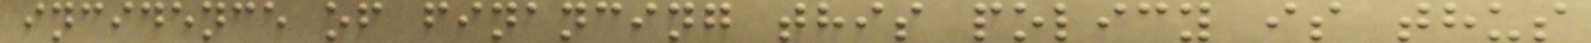incidence of financing this policy is thus
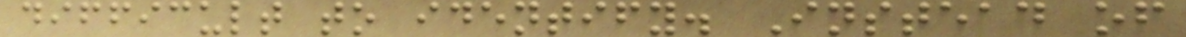difficult to identify. Instead of
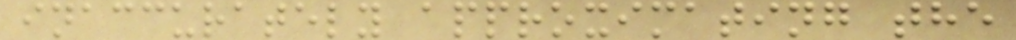inaccurately approximating the
